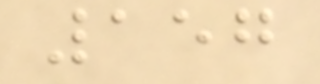157
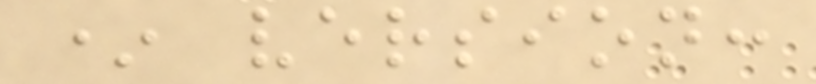* version:
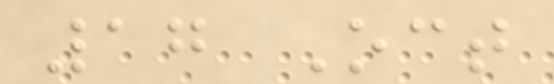17 Oct
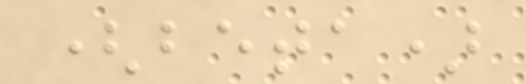(beta)
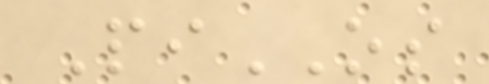PiOS
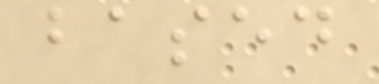based
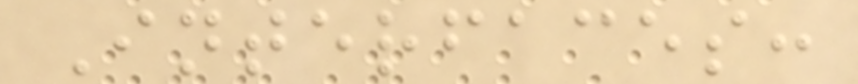Interfaces:
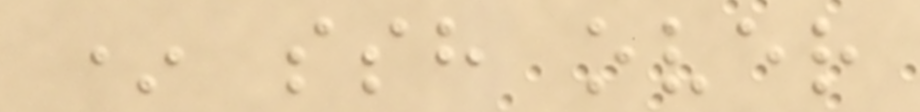* ssh over
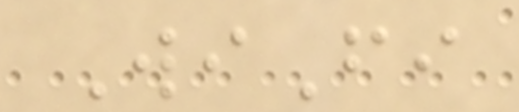WiFi
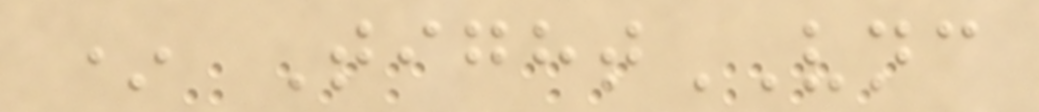* TightVNC
